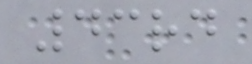43rd
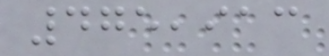475,913
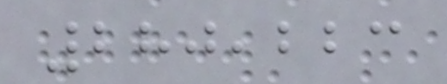280,223
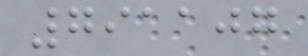791107
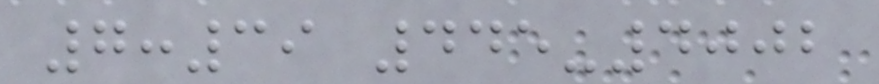7:39 445-4002
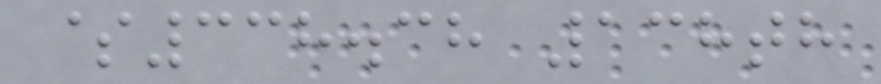$338.38 138th
